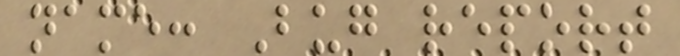name: Bug report
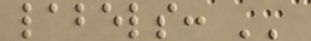labels: ''
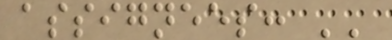assignees: ''
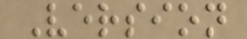Version
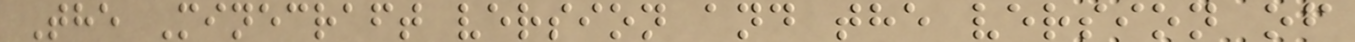The Minecraft version and the version of
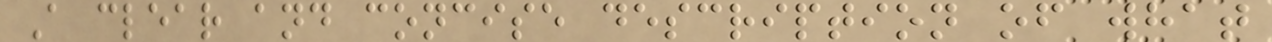A clear and concise description of what
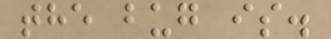the bug is.
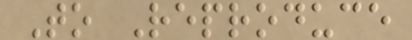To Reproduce
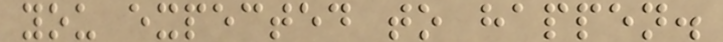you expected to happen.
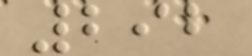292
